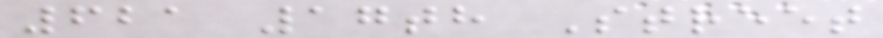621 17th Street
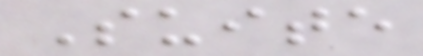Suite
